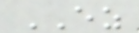EZ
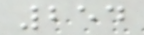254
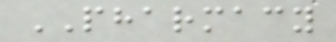PHARMACY
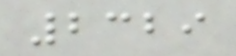2329
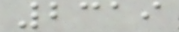2319
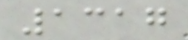1317
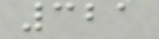321
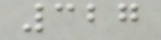327
